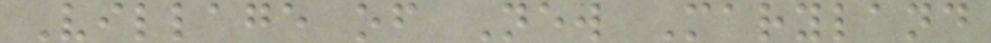Village of New Maryland
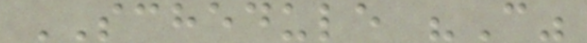SCHEDULE "C"
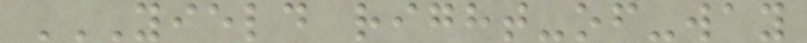YIELD RIGHT-OF-WAY
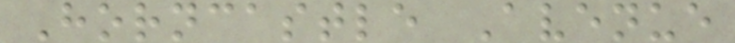Horncastle Avenue
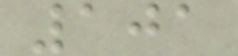101
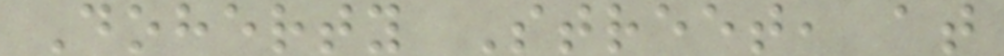Doherty Street, at
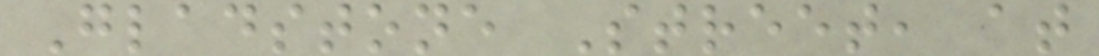Gladstone Street, at
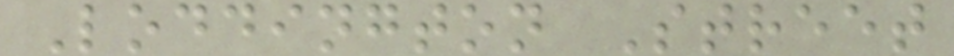Loddington Street
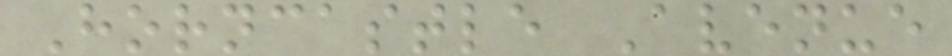Horncastle Avenue
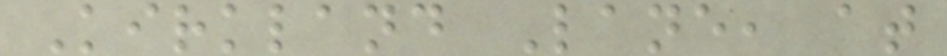Kirkland Lane, at
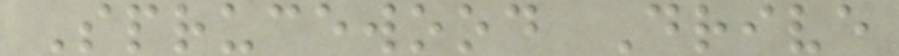Sprucewood Drive
